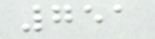751
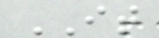IT
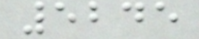5245
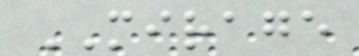MIRAGE
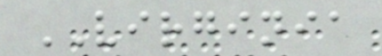VIRGINIA
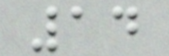14
